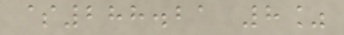$288.21 8%
